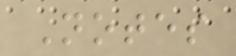Notes
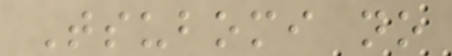Tsubomi no
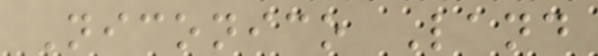Niconico Land
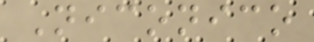Niconico
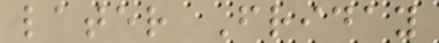later Friday
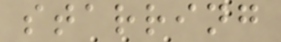starring
